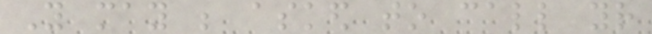You may be asked to call your
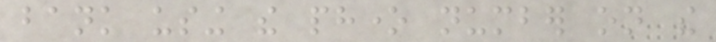bank using the phone number on the
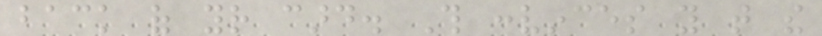back of your card. This convinces you that the
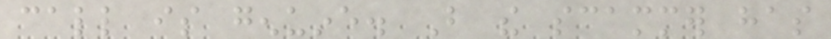call is genuine. But the scammer has
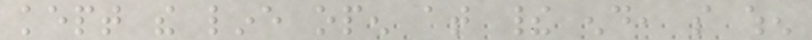kept the line open at their end, so when
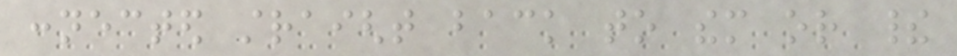connected straight back to them or their
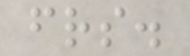friends.
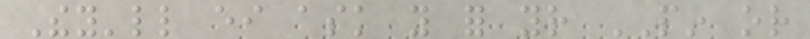They'll either ask you for your PIN or
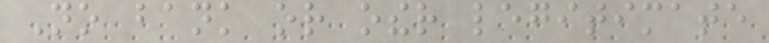No bank or other legitimate
